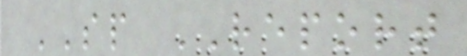SP REPORT
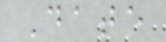Date
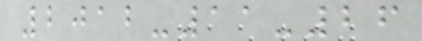2012-11-26
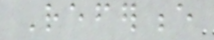Reference
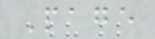Page
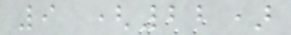9 (22)
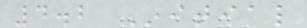4.2 Initial
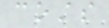costs
